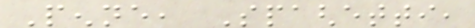Penne, Spaghetti,
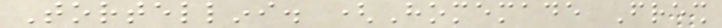Tortellini. (Homemade Fresh
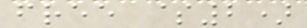free $2)
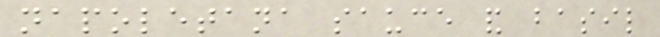napoletana sauce and basil
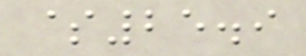$25.9
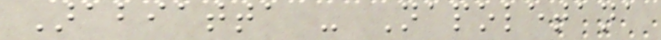Arabiatta - Napoletana
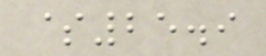$25.9
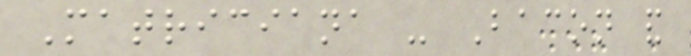Matriciana - Bacon and
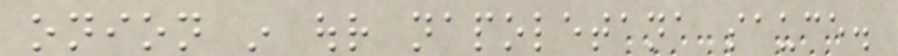onion in our napoletana sauce.
